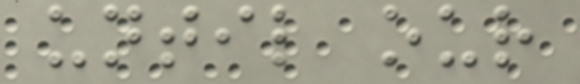until our
